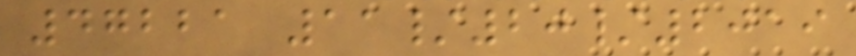47221 11/20/2019
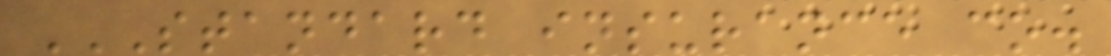STANDARD INSURANCE CO.
